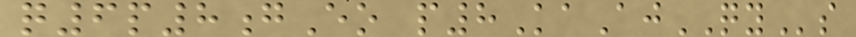q6p8gEo p8KaAjQYs
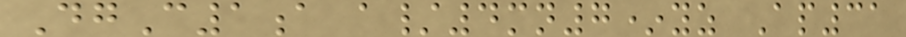DgC1a a/4mn7*yz Ap31
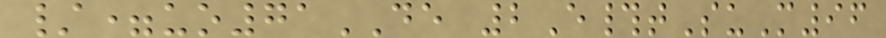/=uo71DE 2E#tSuM96
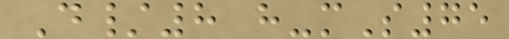D/8 h-mS75
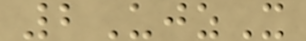2UjzX
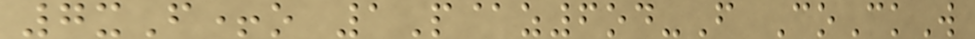7xF+o 1P@z6od-F CoCkW
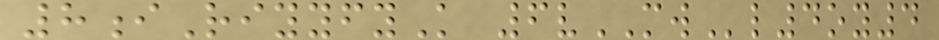8iRiyyfyK 6vMWl4oy4
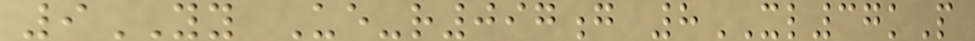9YY Ue-r097g 8XL37kP
